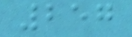257
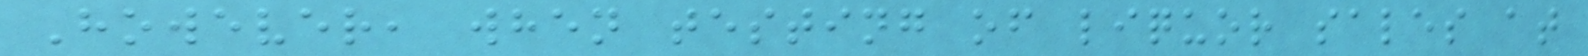However, when testing of liquor sales at
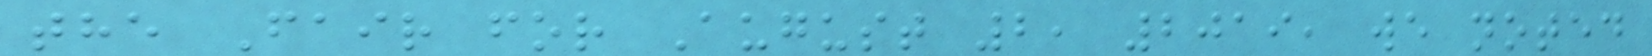the Fair for August 2, 2019, we noted
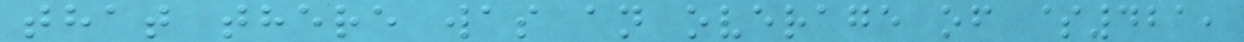that there was an overage of $421,
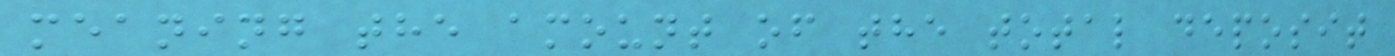meaning the amount of the total deposit
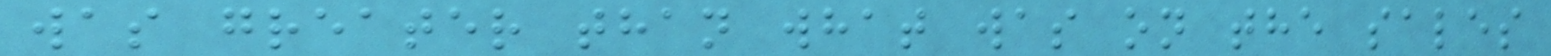was greater than what was on the sales
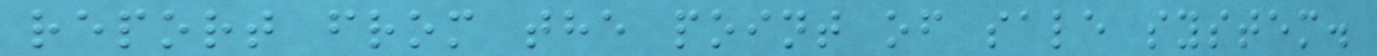report from the point of sale system.
